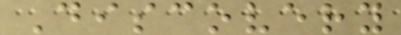Discovery
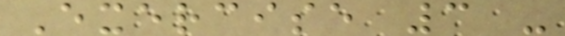Exercise 3 -
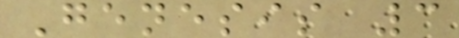Genesis 3
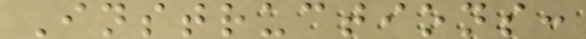Instructions:
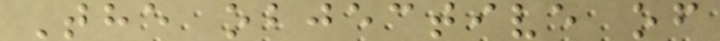The objective of
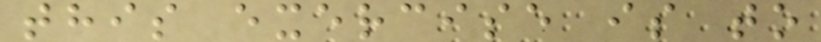this exercise is to
